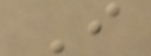I
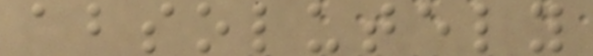absolutely
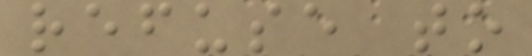refuse to
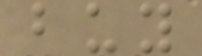buy
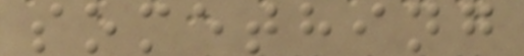something
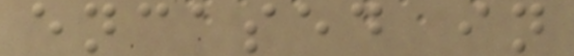encased in
